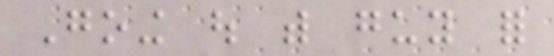Going out with guy for
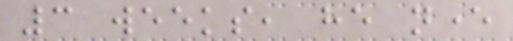3 weeks, he never
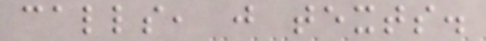calls, just texts.
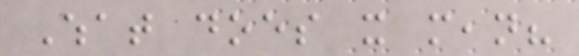What does it mean?
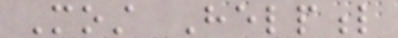Most Helpful
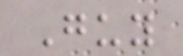Guy
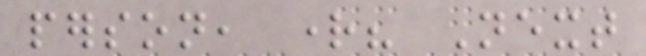person, right? Next
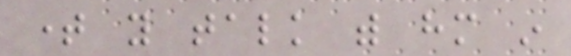time you talk with him in
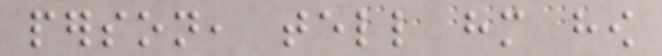person, tell him how
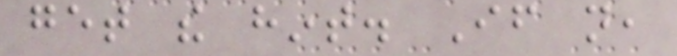get the hint. If not,
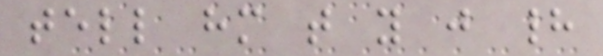tell him that you just had
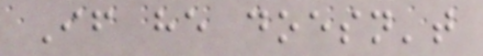If he doesn't
